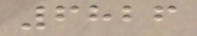6826
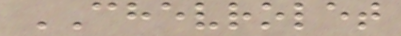CHEVROLET
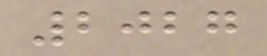2027
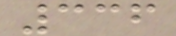336
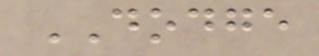DODGE
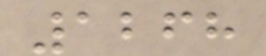1268
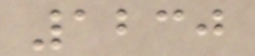1230
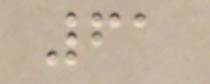61
